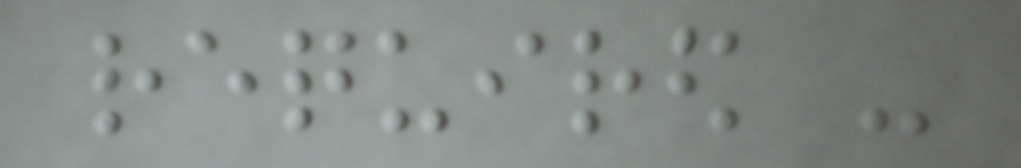required -
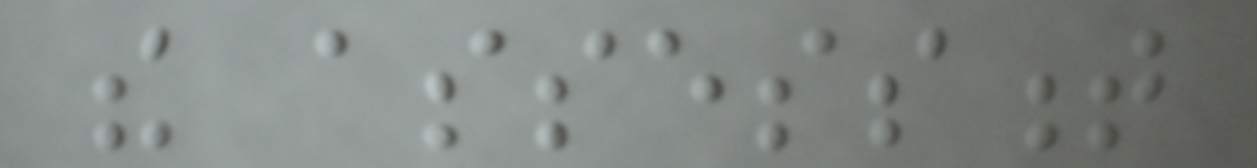the assessment
